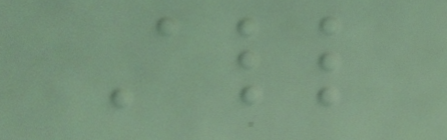All
